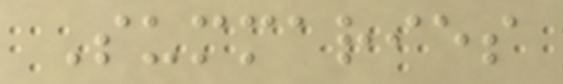Summaries
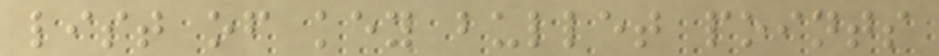list of key bullet points
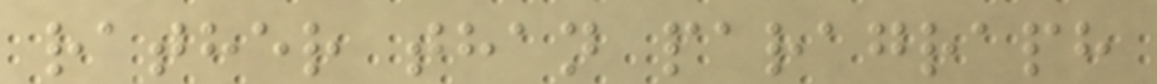rather than paragraph
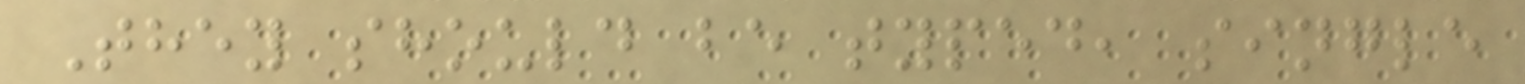They should be typed, single
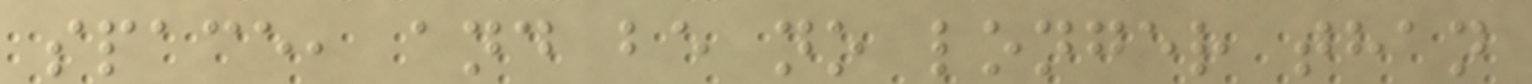space, and be no longer than
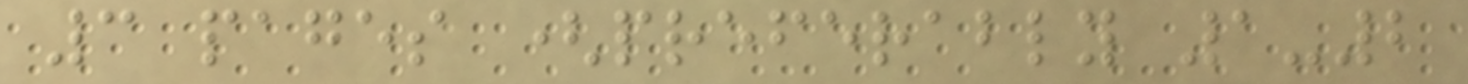3 pages (preferably 1-2
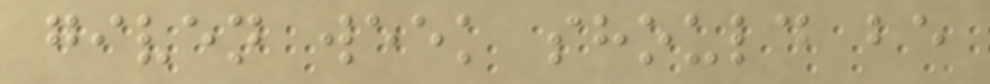given week should be
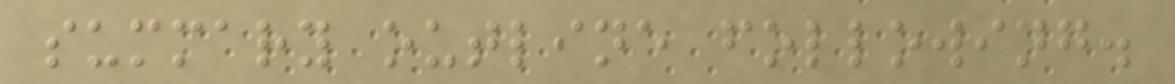summary outline following.
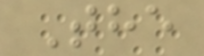The
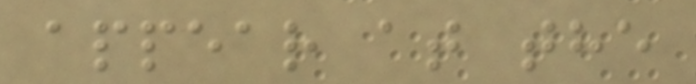appear at the
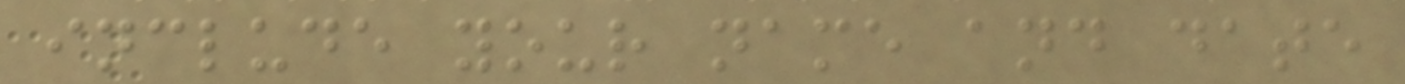include your name and date
